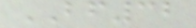BF32
